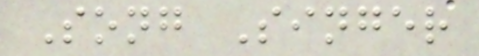Song Singer
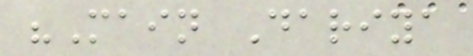"Main Dariya
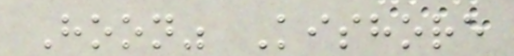Hoon" Kishore
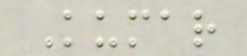Kumar
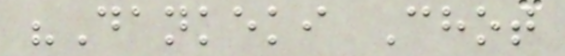"Dankeki Chot
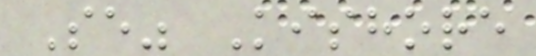Se" Kishore
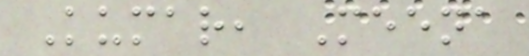Kumar, Meena
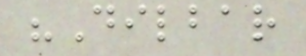"Dilbar
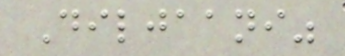Diljaani"
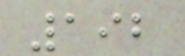192
